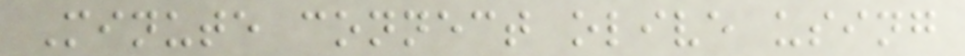Minute connect olive using
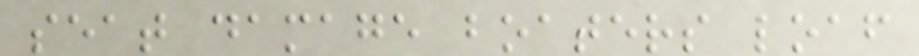seat damage boaters loaf
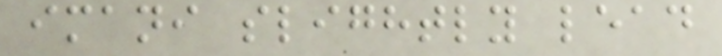imani slightly lead
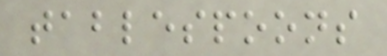tablespoons
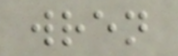wren
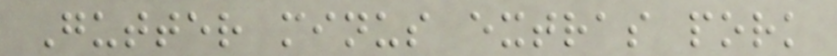Gutter minus extras pork
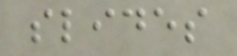slides
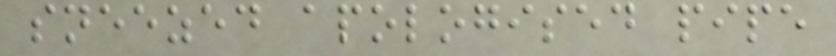sneezed apologised pipe
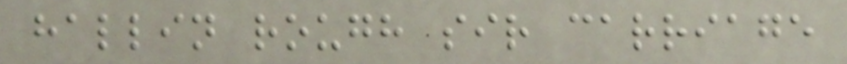hallin rough sir carriage
